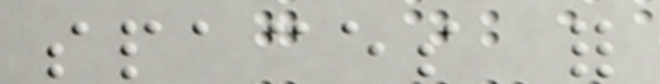spaces for
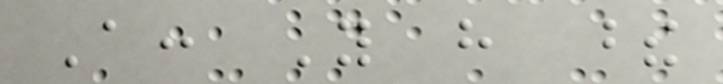A: You have these
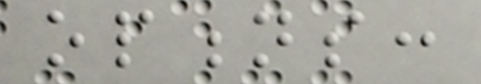options:
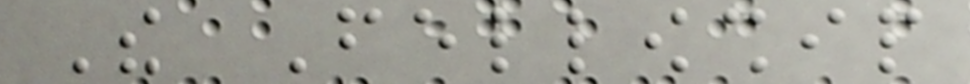The Fellowship
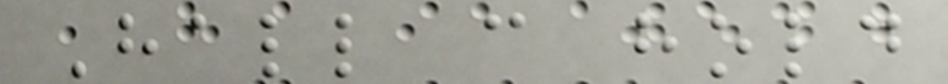Hall can hold
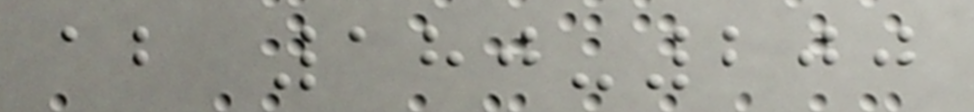about 180-200
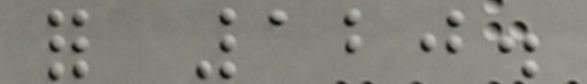for 120.
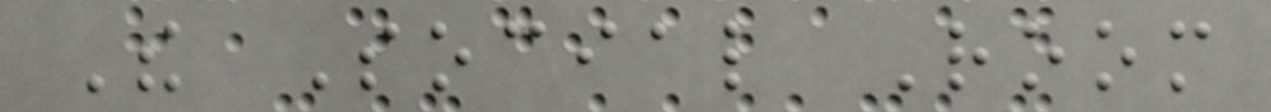The Social Room
